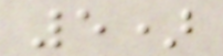5)
